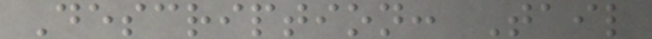Description: Tail
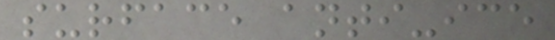surface anti-ice
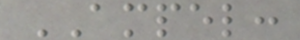AMPEL:
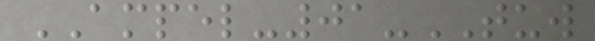AMPEL-01-TUW
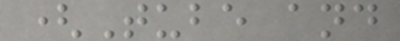(Tube and
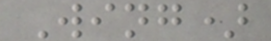Wing)
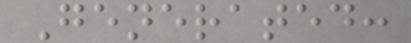Generated:
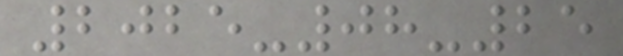2025-08-25
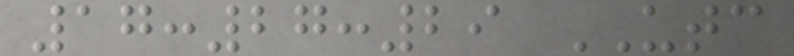17:27:29 UTC
